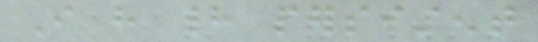I have had persistent
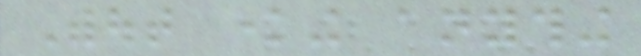Without knowing anything
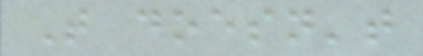That doesn't
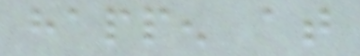happen at
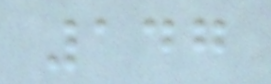147
